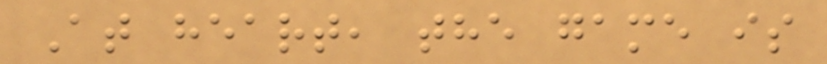At heart, the game is
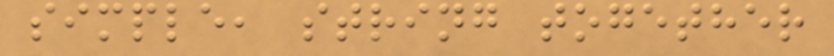simple, string together
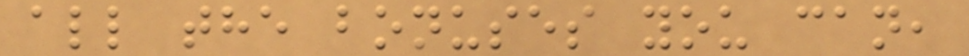all the bonuses you can,
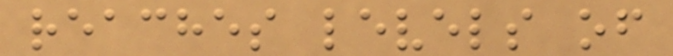reaches levels of
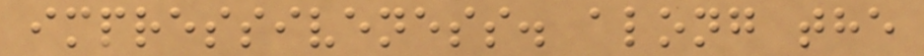impressiveness. along the
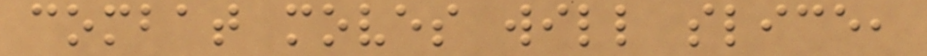combat moves will slice,
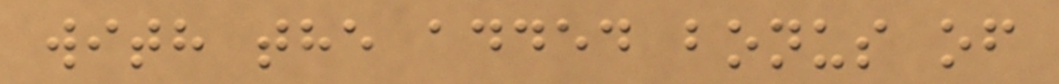with the added bonus of
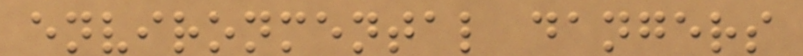environmental dangers
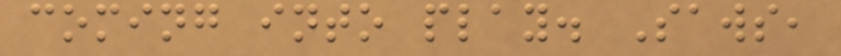coming into play. Saws,
